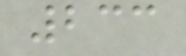233
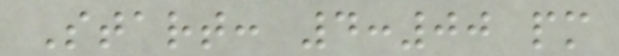Start: 4:00 pm
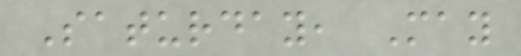Saturday, May
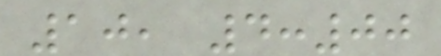10, 4:00
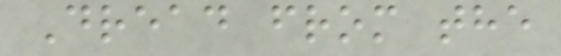Dread from the
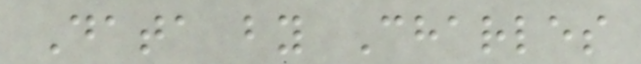Data by Charles
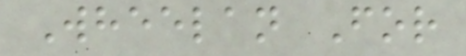Wheelan For
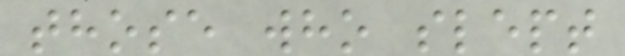those who slept
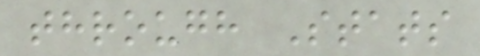through Stats
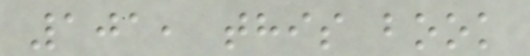101, this book
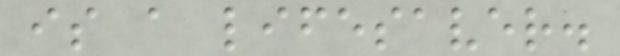is a lifesaver.
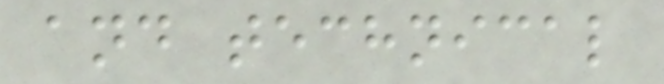and technical
